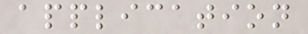application
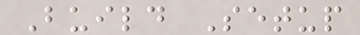Build Setup
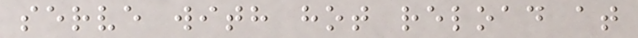serve with hot reload at
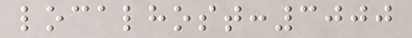localhost:3000
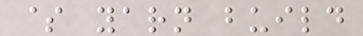$ yarn build
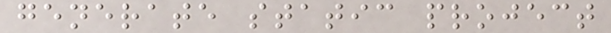generate static project
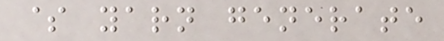$ yarn generate
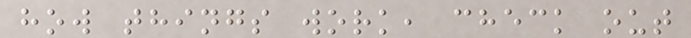how things work, check out
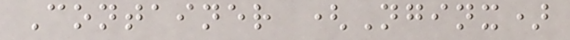Container (Nginx)
